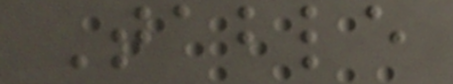Table
